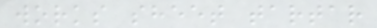works sheet tartar
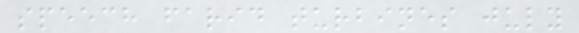speech farid turbines july
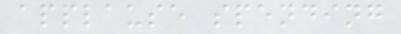applause spending
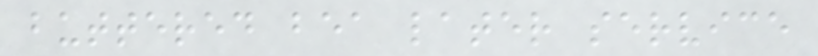buttered bea later service
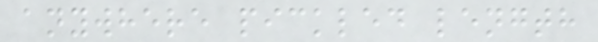anywhere pickled length
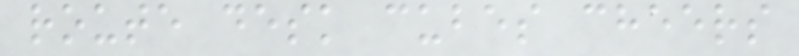route desk cubes cheers
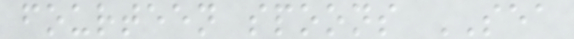fourteen spoons SEA
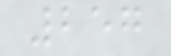257
